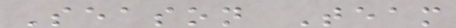Season Team
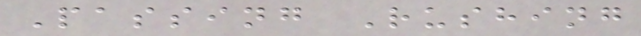Passing Rushing
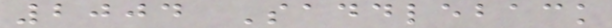2004 Saddleback
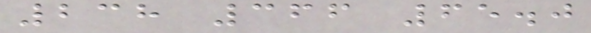238 366 65.0
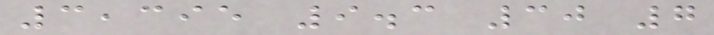3,395 9.3 30 7
